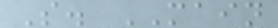S. MAIN
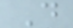D
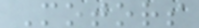Motors
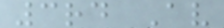3rd Av
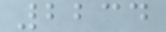2234
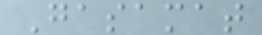Gasamat
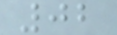02
